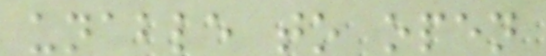unable to open
